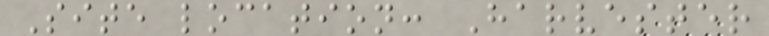Site location: Harvester
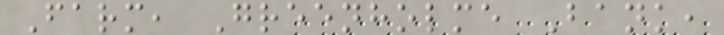Farm, Greenholme Bank,
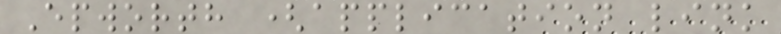Epworth (application link
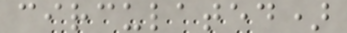circulated)
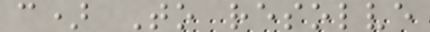c) To resolve
